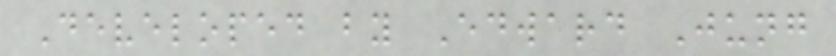Developed by Edward Jung
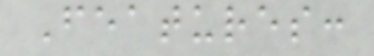Features:
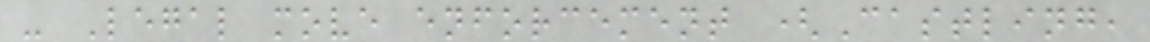- Legal move enforcement (Castling,
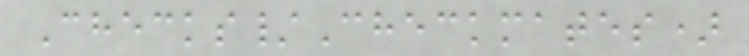Checks/Checkmates)
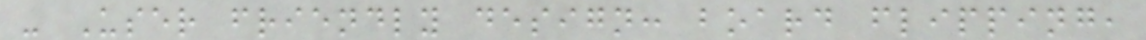- User friendly design: board flipping,
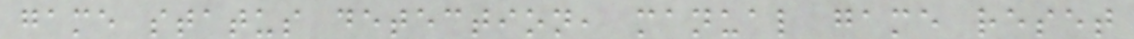game status detection, manual game reset
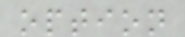option
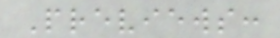Previews:
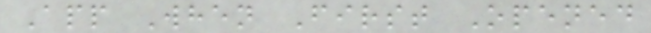App When First Opened
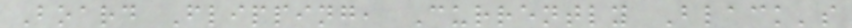Board Flipping, Currently Black's
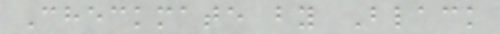Checkmate by Black
